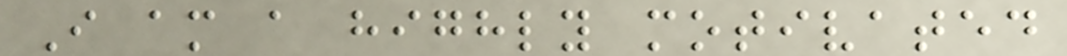I am a highly motivated
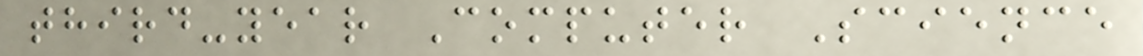third-year Computer Science
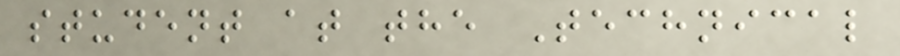student at the Technical
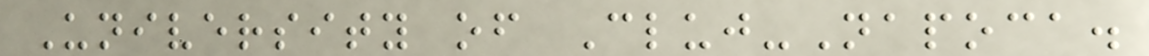University of Cluj-Napoca.
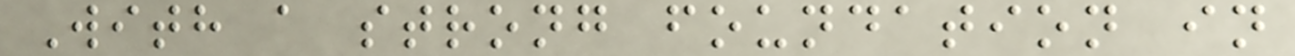With a strong foundation in
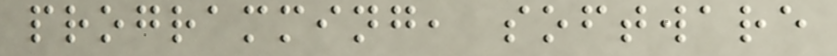programming, software
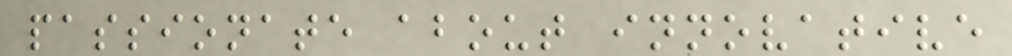passionate about innovative
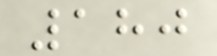180
